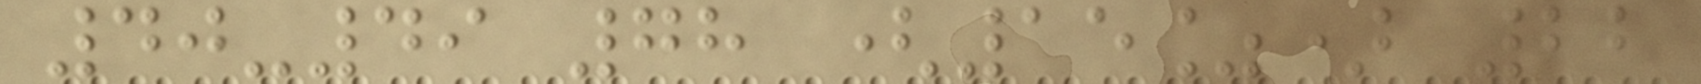40-49 78 (15%) 22
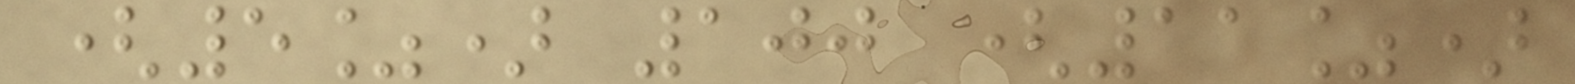(5%) 100 (11%)
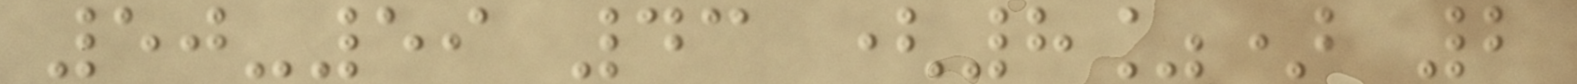50-59 43 (8%) 2
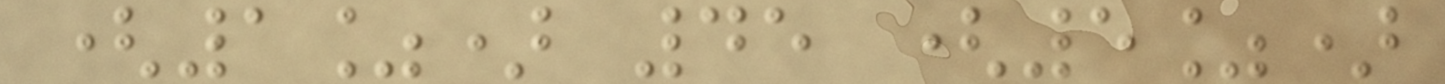(1%) 45 (5%)
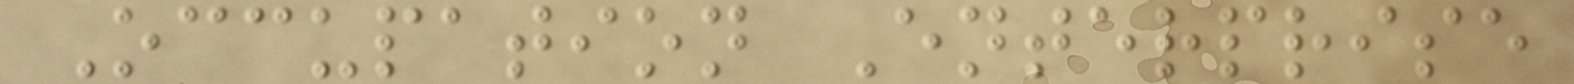Occupation Enterprise
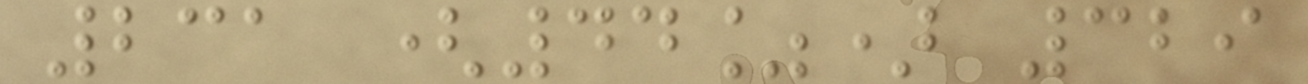231 (44%) 329
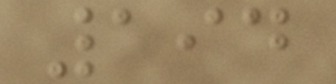194
